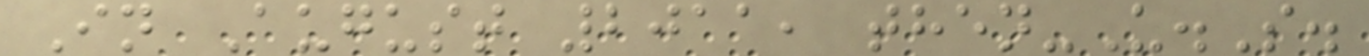In August 2011, then-U.S.
